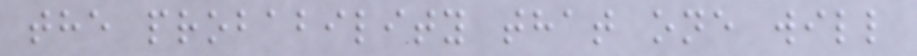the probability that one will
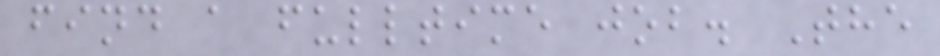find a fulltime job. The
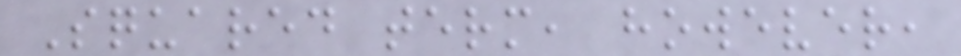Squared term, however,
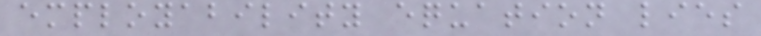employability equation lies
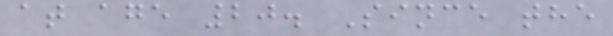at age 20. Since the
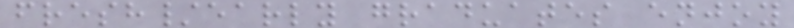fresh/early graduates enjoy
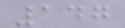147
